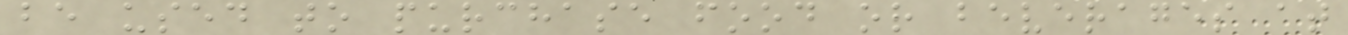be used to purchase food or beverages at
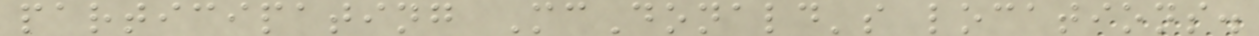participating McDonald's locations.
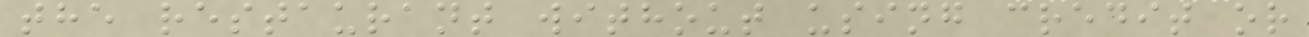the restaurant without using credit or
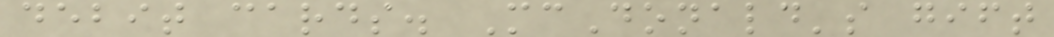debit cards. McDonald's gift
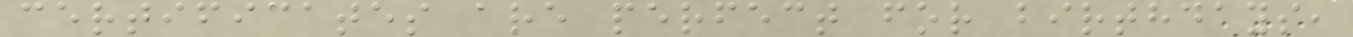certificates are perfect for birthdays,
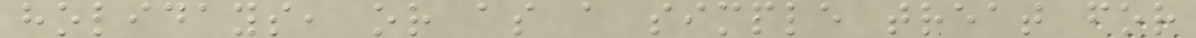holidays, or as a simple treat for
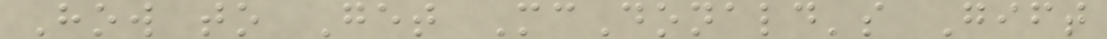How to Get McDonald's Gift
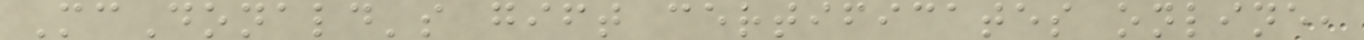McDonald's gift certificates online,
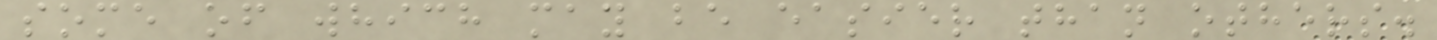some of which may be easier than others.
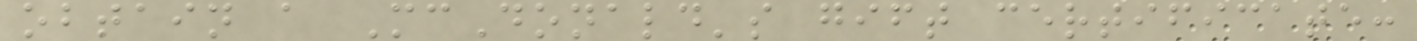obtain a McDonald's gift certificate:
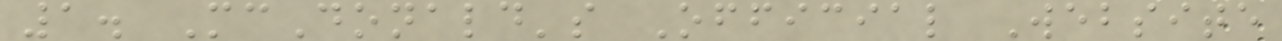1. McDonald's Official Website
